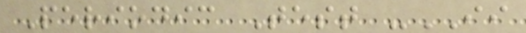Periodic Test -II
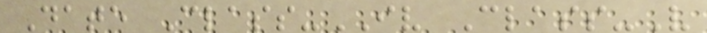Date Class-IV Class-V
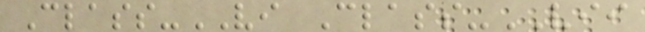Class-VI Class-VII
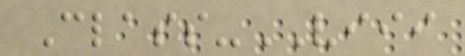Class-VIII
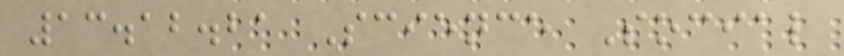13.12.21 Science Social
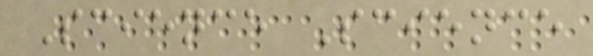Science Science
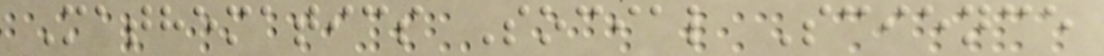Mathematics Social Science
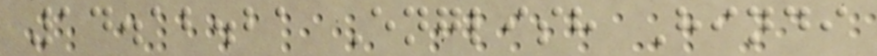14.12.21 English Hindi
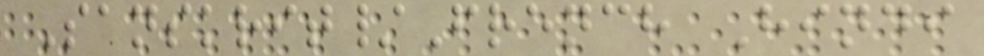Sanskrit/French Hindi
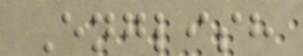English
